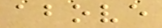above
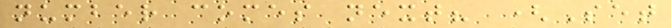number comes next? (Set
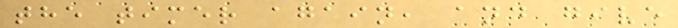the timer again, and give
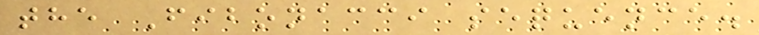the Fibonacci sequence.
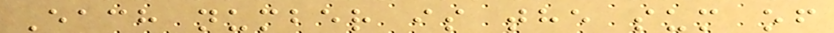Each number is the sum of
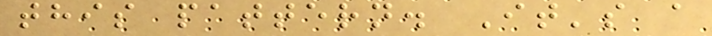this pattern. It's a
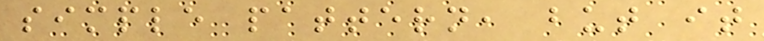simple pattern, but it
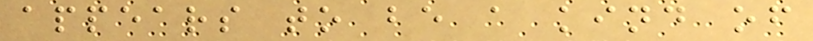appears to be a kind of
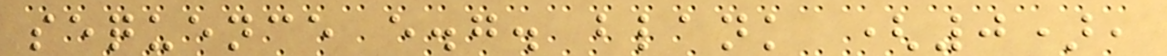sequence e.g. blank (0),
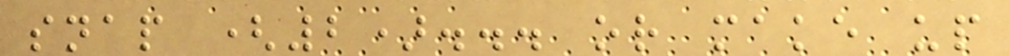snap (2)... or make up
